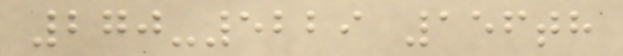270-5229 156th
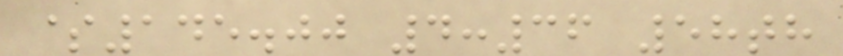$145.00 4:36 58th
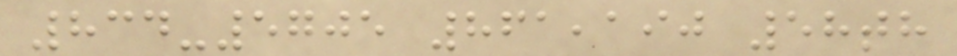834-5705 861,190 58th
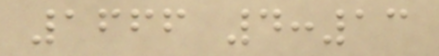1666 4:13
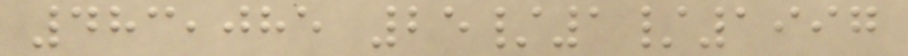483,085 25/1/1997
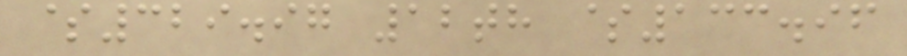$329.97 12th $133.96
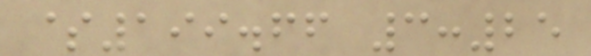$199.66 3:25
